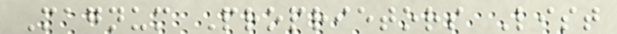Magnum Proprietors List
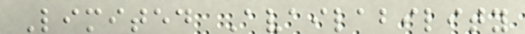Limited Availability
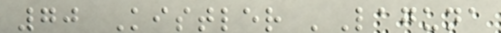70 Kistler 'Laguna
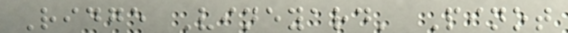Ridge Vineyard' Pinot
